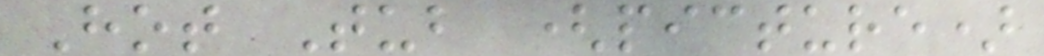Hot Tub (picture)
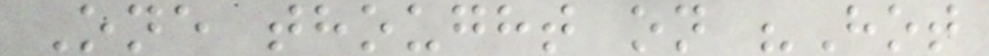One thought on "Hot
